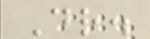Dr.
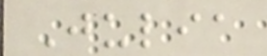Julia
